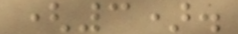(3).
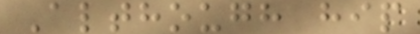Although hip
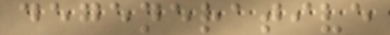degenerative
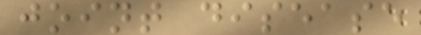joint disease
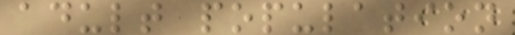adult population
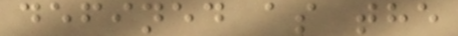defined as the
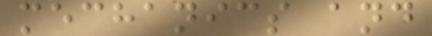mechanics and
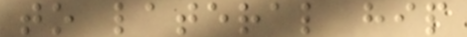to lateral hip
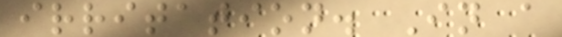irritation. In a
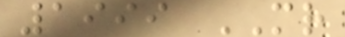1999 MR
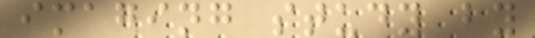imaging study by
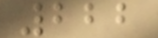222
